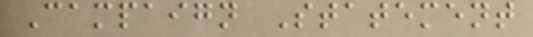Campaign Statement
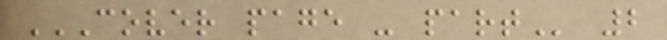COVER PAGE - PART 2
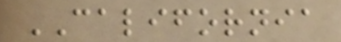CALIFORNIA
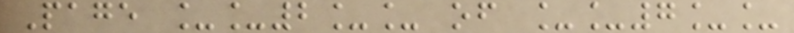Page __2__ of __7__
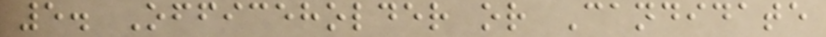5. Officeholder or Candidate
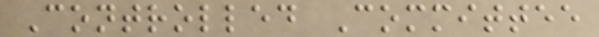Controlled Committee
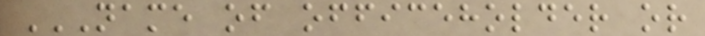NAME OF OFFICEHOLDER OR
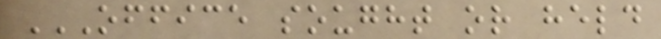OFFICE SOUGHT OR HELD
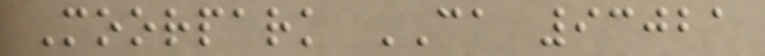Moorpark CA 93021
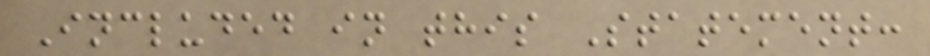Included in this Statement:
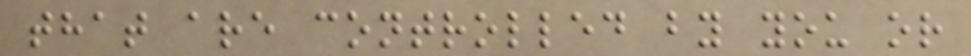that are controlled by you or
